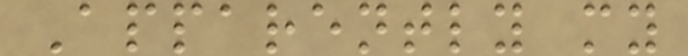Apparently my
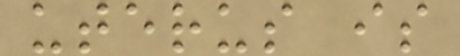uterus is
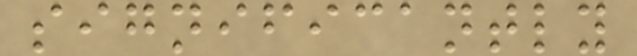significantly
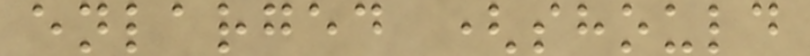enlarged (should
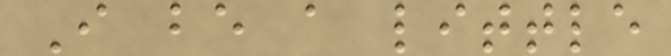I be a little
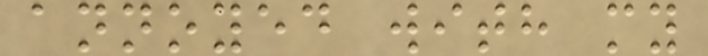annoyed with my
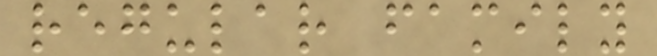regular family
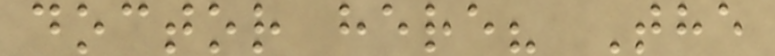doctor here? The
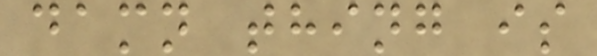damn thing is
